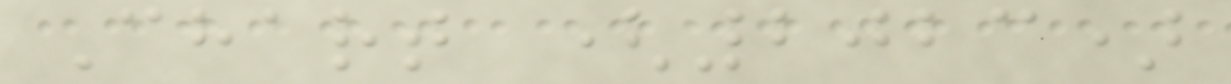Chart (2023)
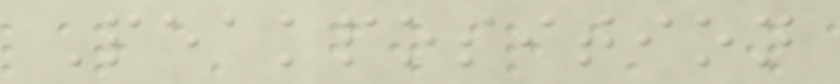Peakposition
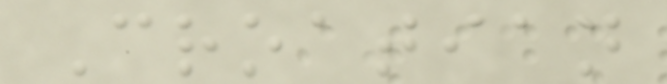Croatian
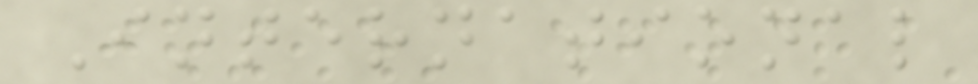International
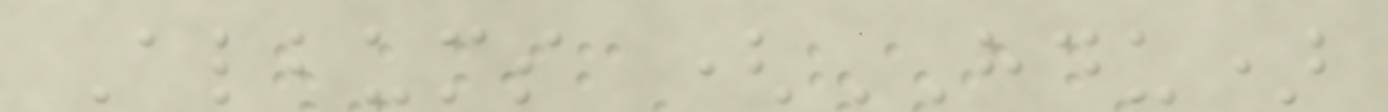Albums (HDU)
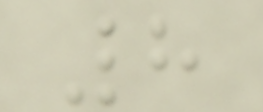8
